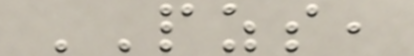PZS,
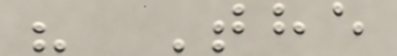" The
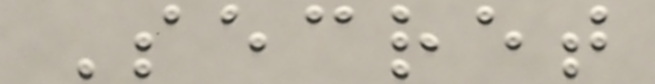Secret
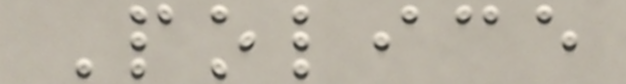Police
